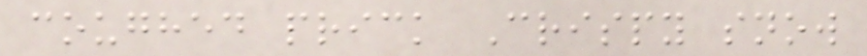coughed prick Crispy snow
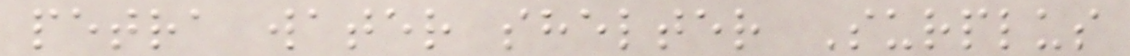petra water shelter Surplus
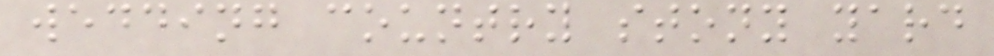wedding country stony yard
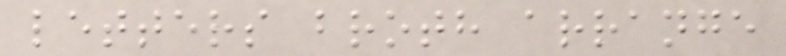letters broth arrange
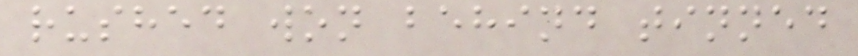rushed won behind tinned
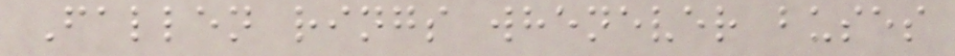Fallen rings whenever buses
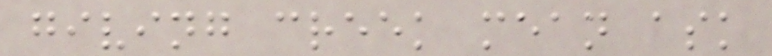giving creek mean ask
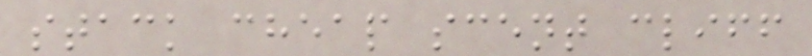stack cheap scent cliff
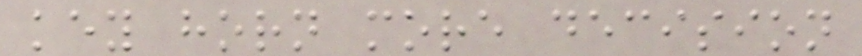key horn more decision
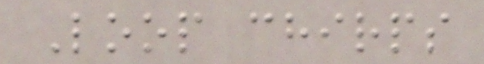Loop chirps
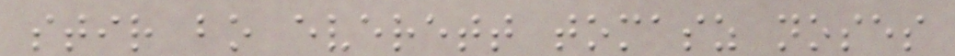stir bo everett tomasz noses
